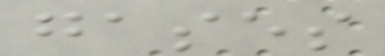gases
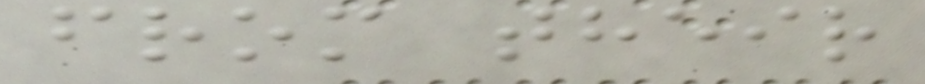from their
